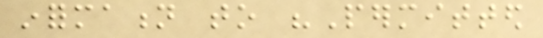information to "Permitted
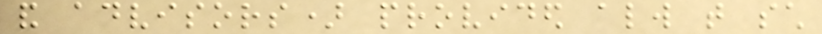and advisors) provided always that such
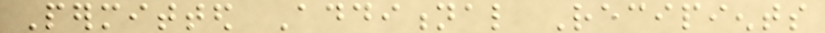Permitted Additional Recipients
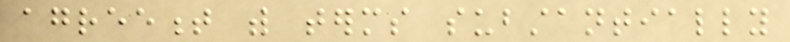agreement with terms substantially
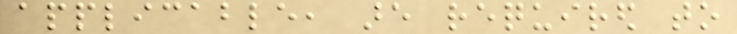applicable, are required to
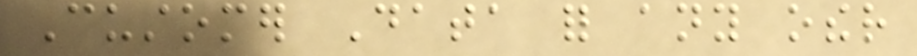Customer Data for any other
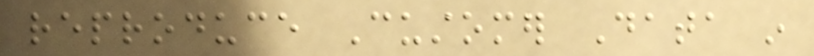reproduce Customer Data in
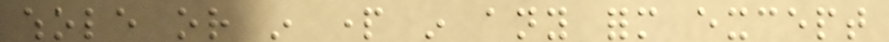whole or in part in any form except
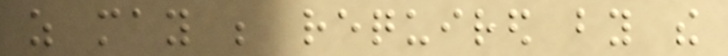as may be required by the
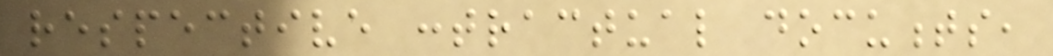respective contractual documents,
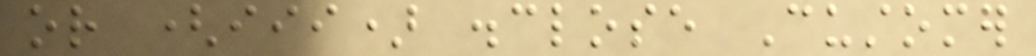or (iii) disclose Customer
